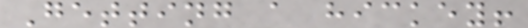Getting a hickey!
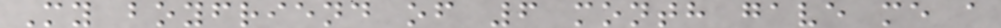My boyfriend of 6 month gave me a
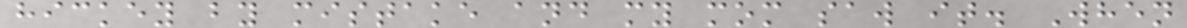hickey by mistake and my mom saw it. When
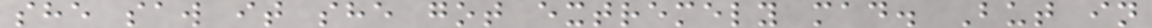she saw it she got extremely mad. But in
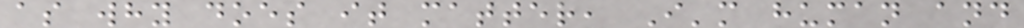as why does it matter, I'm human and
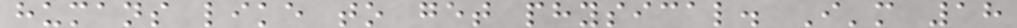humans like to get physical. I'm 18
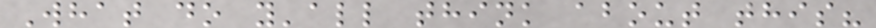What do y'all think about this?
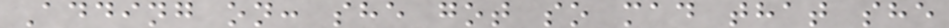Adding on: she got so mad that she
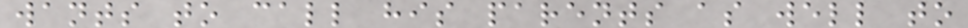wants to call his parents as well to
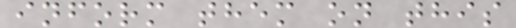inform them on this
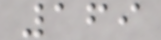169
